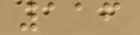116
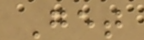Get
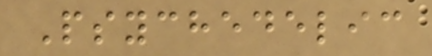Psychedelic
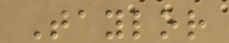Taylor
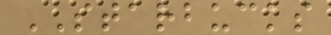STARBUCKS
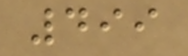499
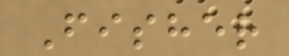Fisher
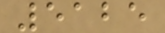5125
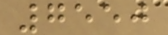7550
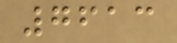7613
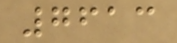7613
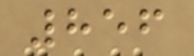856
